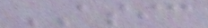ASIC
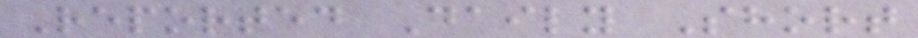Reported Daily Short
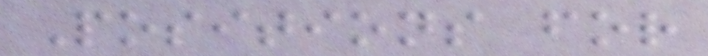Positions for
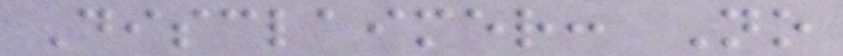Disclaimer: No
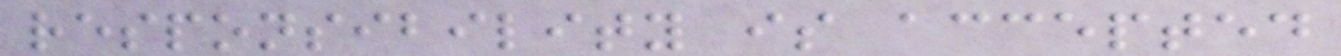responsibility is accepted
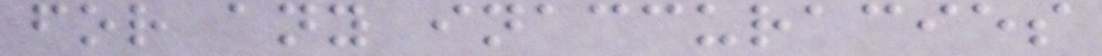for any inaccuracies
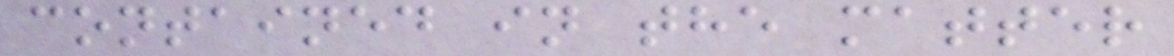contained in the matter
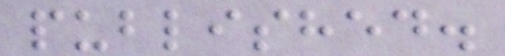published.
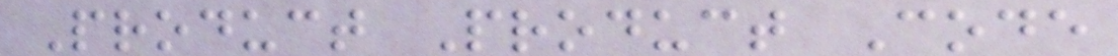Product Product Code
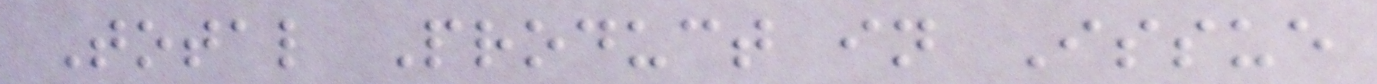Total Product in Issue
